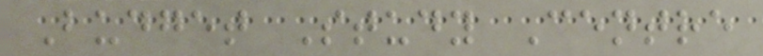Budget Study Centre
